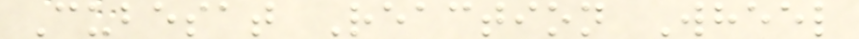Cubesat Reaction Wheel
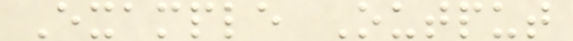Example Output
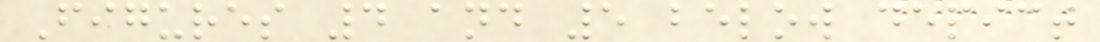Figures 4 and 5 below depict
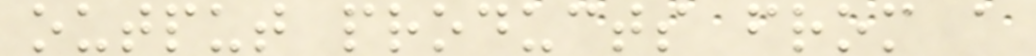output products from a
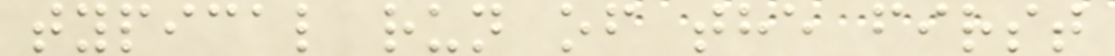typical run of the first
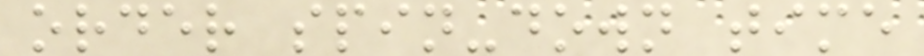order spin-down time
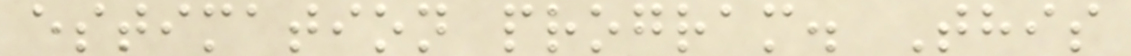estimation program. This
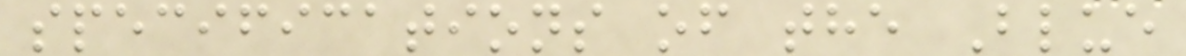specifications of the Blue
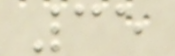35
